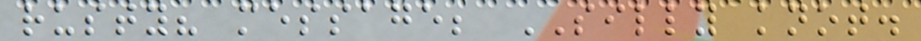rusty? message; SILLY knot.
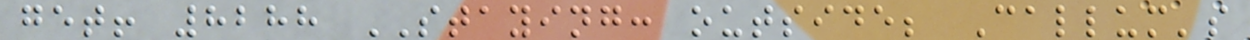get! 8288 STAYING: outside; Callum's
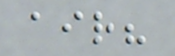air?
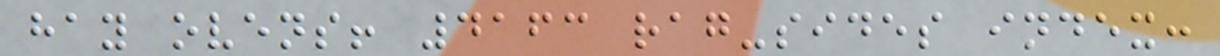hay ovens! 4163 rag-sides index:
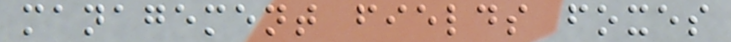management fields foxes
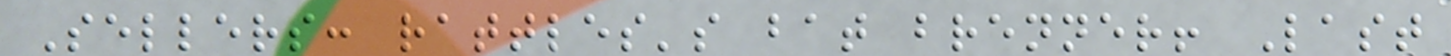Sellers: rattles's bat brenner! Last
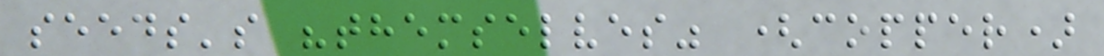seeds's "themselves" (copper)
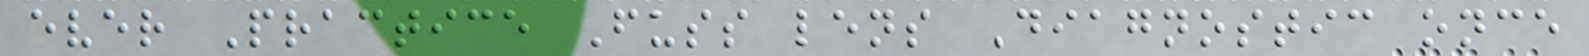ever Practice Fuss lens Diagnostic once
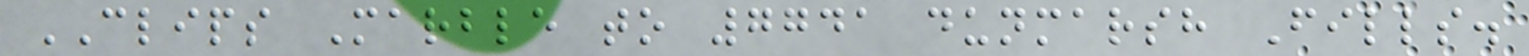CLIPS Marble to 7741 dunmarsh Fills.
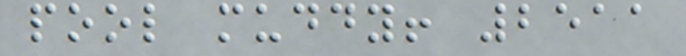pool muddy! 2511
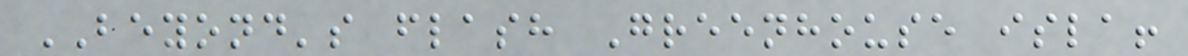BEYOND's flash Greenhouse isla!
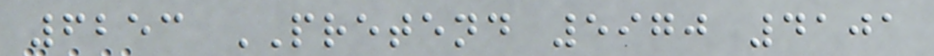6253 PRETEND 5970 4101
